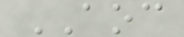AOC
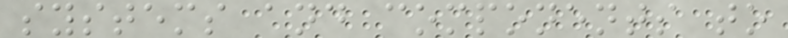systems and components to
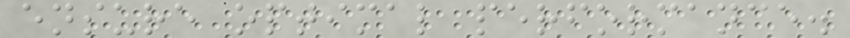ensure optimal performance.
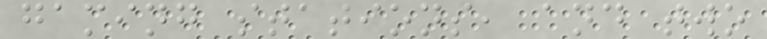gaming stations, and two
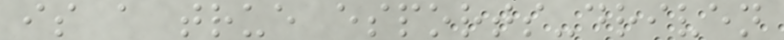is a true esports-driven
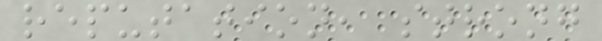reputation, strong
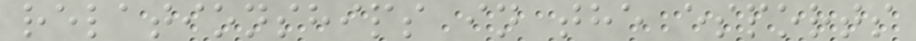relationships in the esports
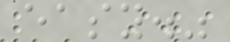easy."
